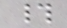#
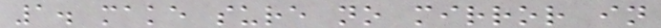1. make sure no mirror in
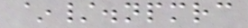~/.npmrc
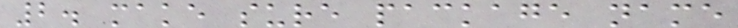2. make sure package name
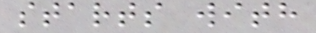starts with
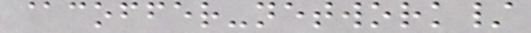@coffer-network/
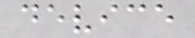device
